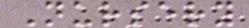Nursery
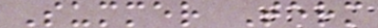Summer Term
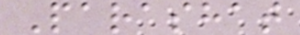Parashat
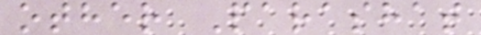other Parashat
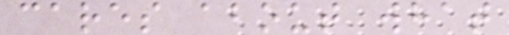cares about what
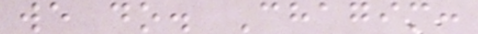we do. Chagim:
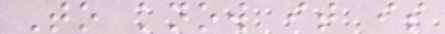To know it is
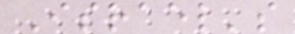Israel's
